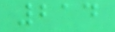214
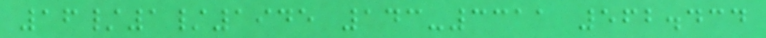16/1/1945 143-3311 562.434
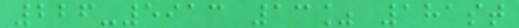226-5913 13% 181st
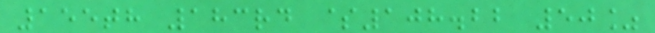155th 183rd $108.22 50%
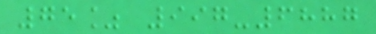75% 997-6887
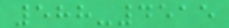588-4515
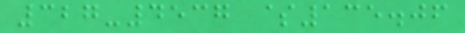327-4537 $135.06
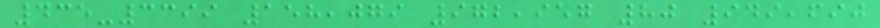435-3399 158,079 972,957 80 949,690
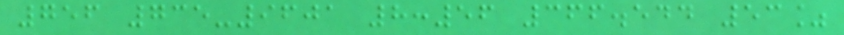756 735-9601 8:56 366.544 53%
